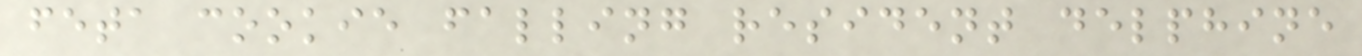feta cookie falling resident delphine
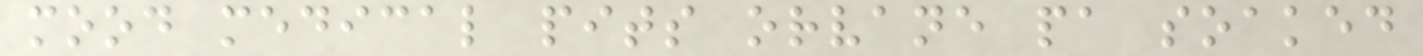mood medical pits orvane pa soaked
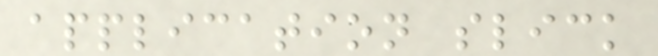application slick
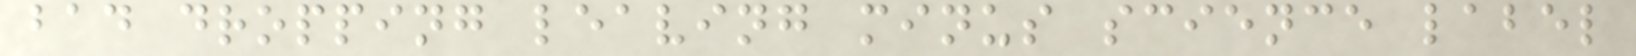bad dropping leaving minus science label
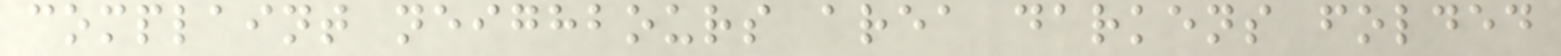complaint neighbours area darkens folded
